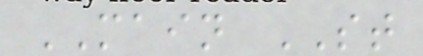MAIN ST
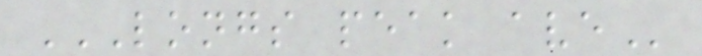LONGS PEAK AVE
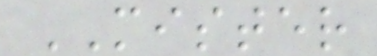MISTER
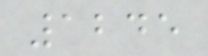1245
